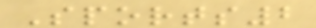Sports2
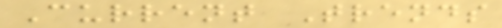Current Trends
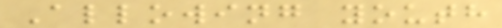Allowing youth
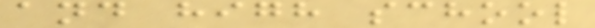and high school
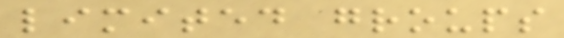limited groups
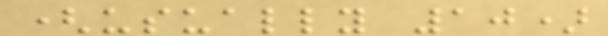(usually 10)
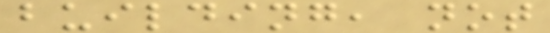building, not
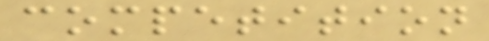competition
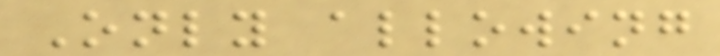Only allowing
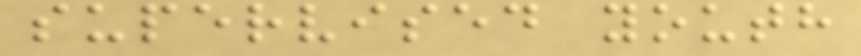supervised youth
